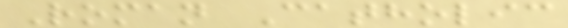Roman Catholic
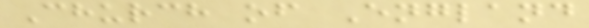Church of England
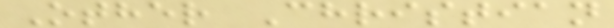Other Christian
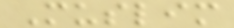Muslim
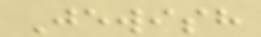Jewish
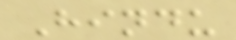Hindu
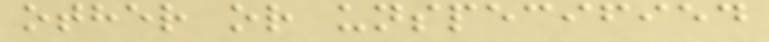other or unspecified
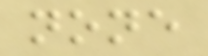none
